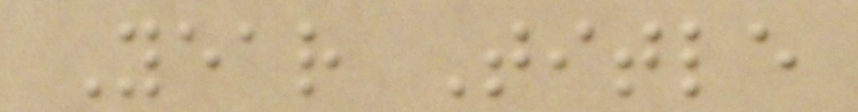Year Title
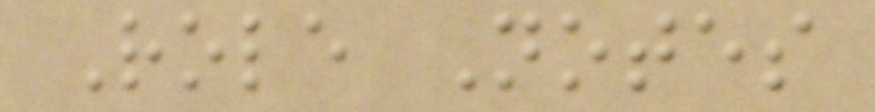Role Notes
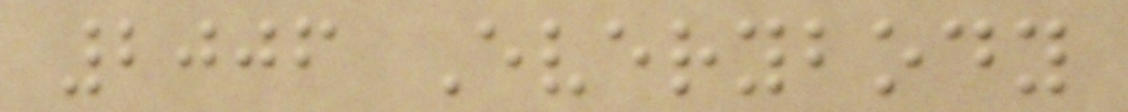2006 Everybody
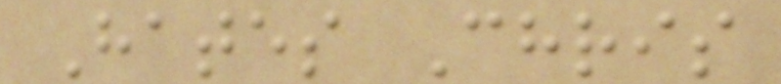Hates Chris
